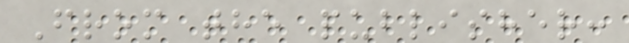From the publisher:
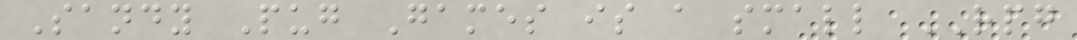Sandy Pug Games is a small RPG
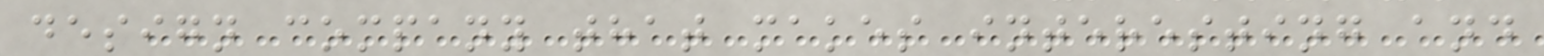design company that makes interesting and
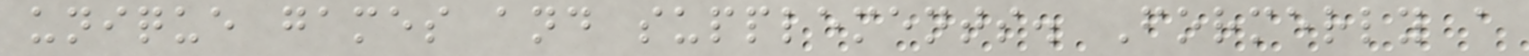unique games and supplements. Formerly a
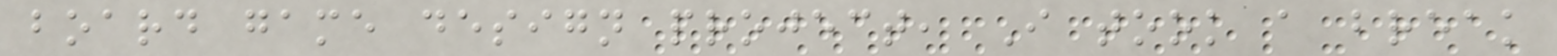board game design project, I took a break
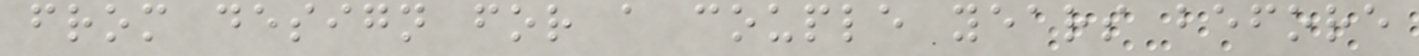from design for a couple years before
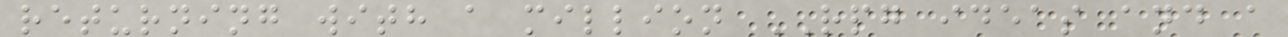returning with a million RPG ideas and a
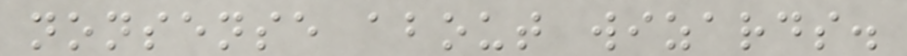nonsense about wizards.
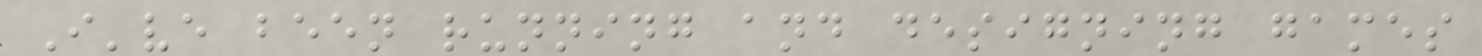I've been running and designing games
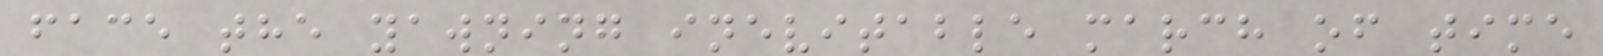face the yawning inevitable march of time
